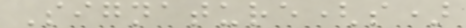Signature(s)
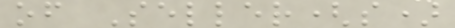of Seller(s)
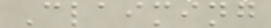Claiming
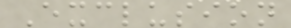Exclusion
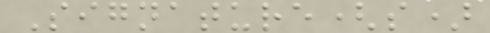Signature(s)
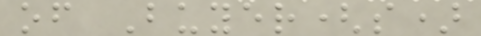of Buyer(s)
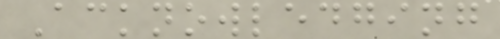Acknowledging
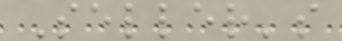Seller's
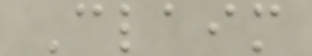Claim
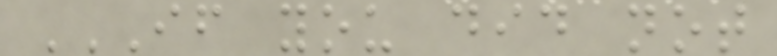IF YOU DID NOT
